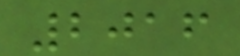2016
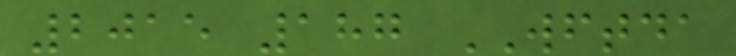2015 187 WFTDA
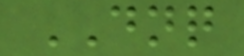DNQ
